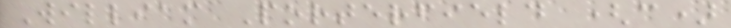William Porterfield (c)
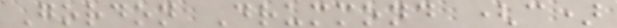Gordon Drummond (c)
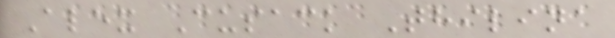Alex Cusack Thilina
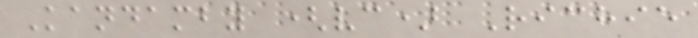Kandamby (vc) Richie
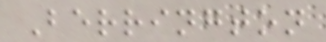Berrington
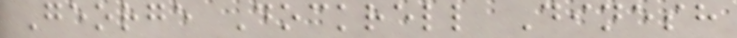George Dockrell Dinesh
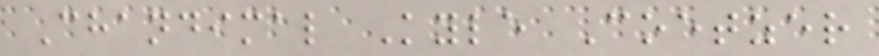Chandimal Kyle Coetzer
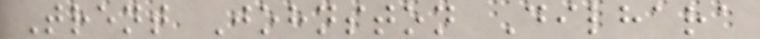Trent Johnston Dilhara
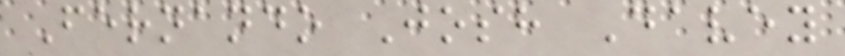Fernando Josh Davey
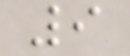9
